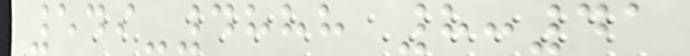549-4888 8:41
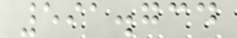591.734
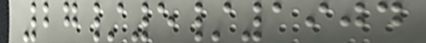27/5/1904
